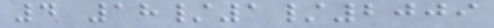4 18/1/2009
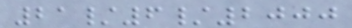21/6/2000
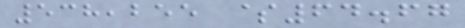538,255 $64.67
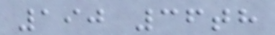190 36th
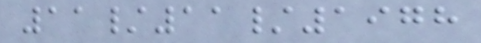11/11/1978
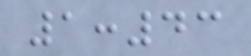1:43
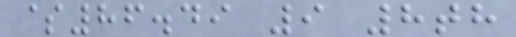$86.49 9 8th
